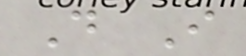Do I
